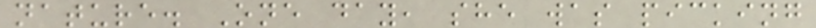nature. One day, she was picking
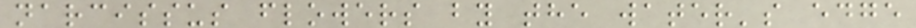narcissus flowers by the water's edge
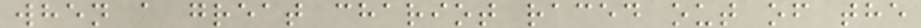when a great chariot raced out of the
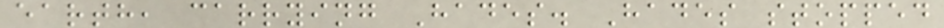earth, carrying Hades. Hades stopped
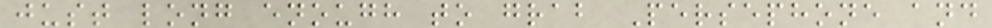just long enough to grab Persephone and
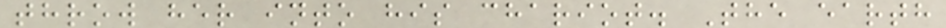throw her into his chariot. The earth
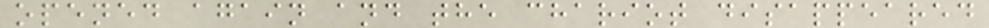opened again and the chariot disappeared
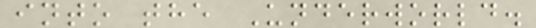into the Underworld.
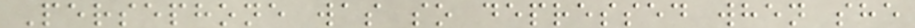Persephone was so depressed when she
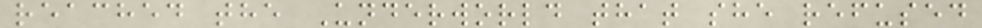reached the Underworld that she refused
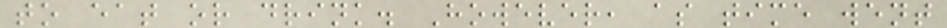to eat or drink. However, as time went
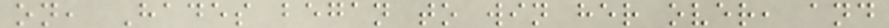on, Hades began to win her over, and
